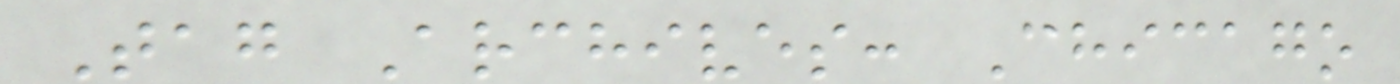Tag Archives: Chicago
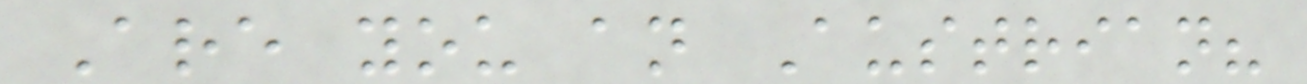Are you an Austrian?
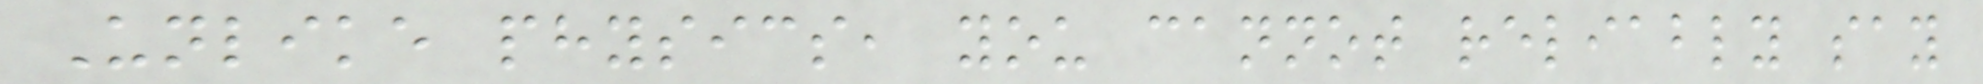Unlike physics, you cannot reliably say
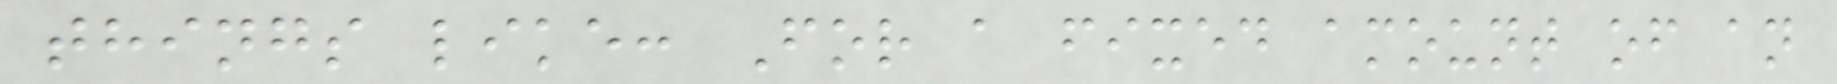things like: For a fixed amount of an
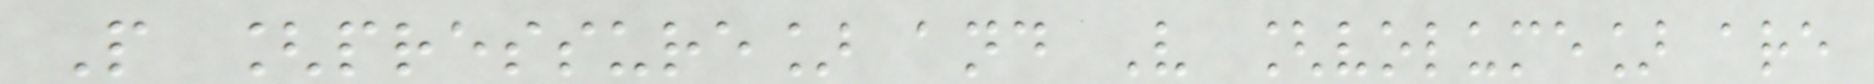P [pressure] and V [volume] are
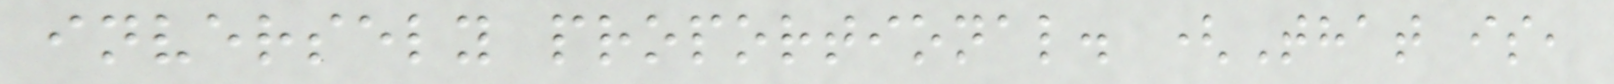inversely proportional. (That is,
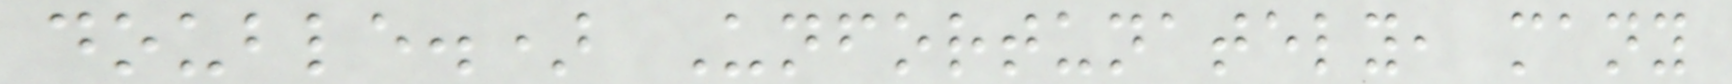double.) Unfortunately, many
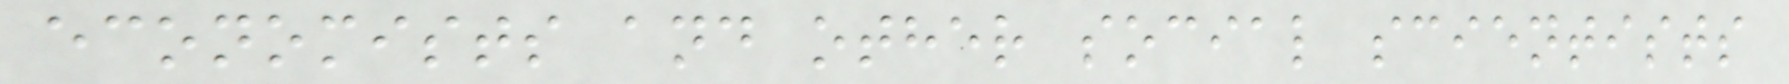economists and other social scientists
